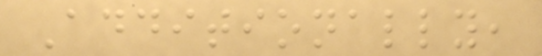Additionally,
